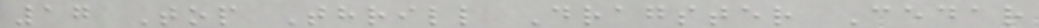17 Top Thrill Dragster Cedar
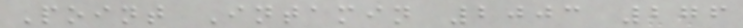Point Intamin 2003 276
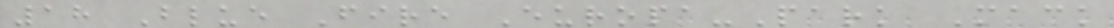18 Blue Fire Europa-Park Mack
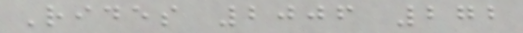Rides 2006 272
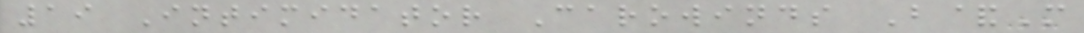19 Intimidator Carowinds B&M
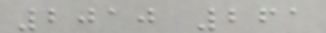2010 261
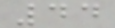44
